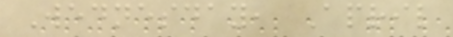Wednesday, April
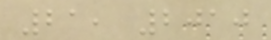21, 2010
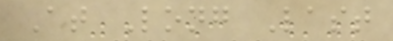At Long Last
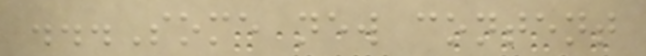...Some new content
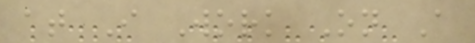at I Work On A
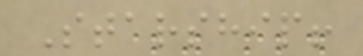Starship!
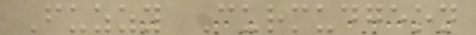Fuzzy Curmudgeon
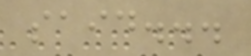said...
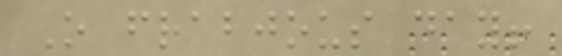O frabjous day!
